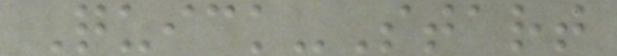Quick-Start
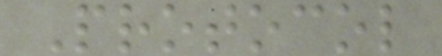Protocol
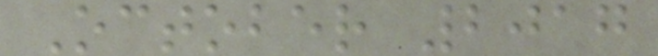October 2017
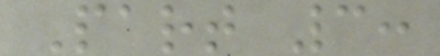Part 3:
